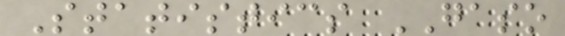Statistics GASO
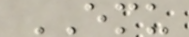EMU
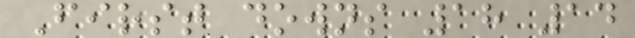First downs 18 14
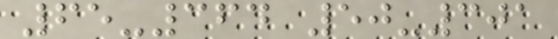65-364 50-301
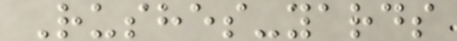Rushes-yards
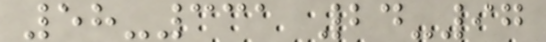58-331 24-97
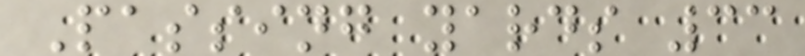Passing yards 33
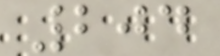204
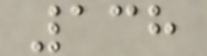138
